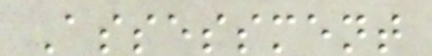Assessment
